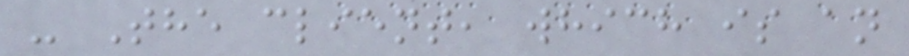- The client, which is an
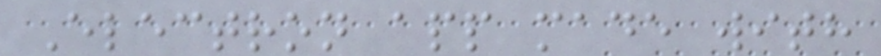Electron app made with
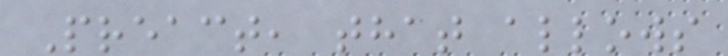Preact, that allows
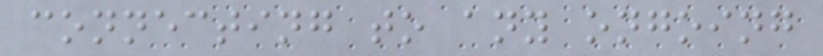connecting to any ongoing
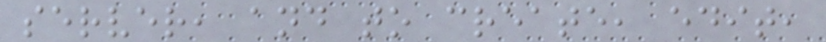server, and to create, edit,
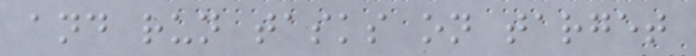and run tasks on target
